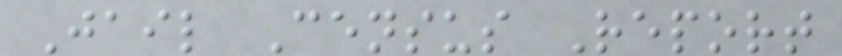Jail Census Report
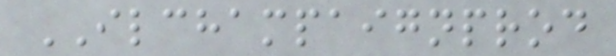ILCHAMPAIGNPROD
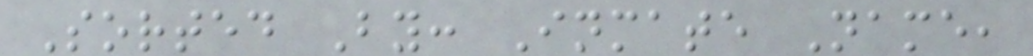Sorted By: Inmate Name,
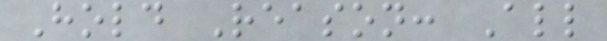Hold Reason: All
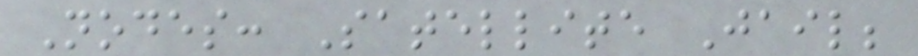Nodes: Satellite Jail;
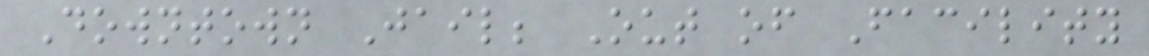Downtown Jail; Out of Facility
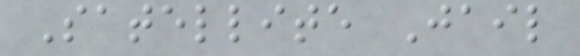Satellite Jail
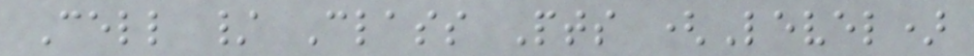Cell / Class Pts (Level)
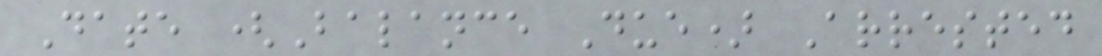Date (Balance Due) Arrested
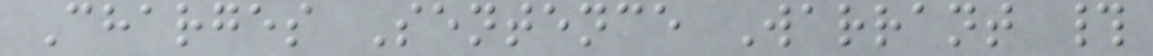Charges Sentence Warrant #
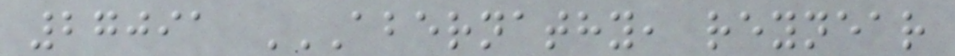27091 ABERNATHY, REYNEAR
